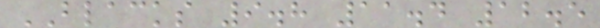BLACKS 9.8 11.4 12.5
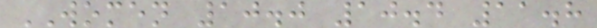WOMEN 10.0 10.4 11.8
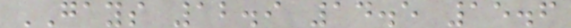GAYS 12.9 14.5 15.6
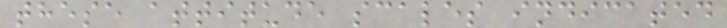these attitude scales indicated
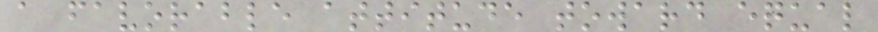a favorable attitude toward equal
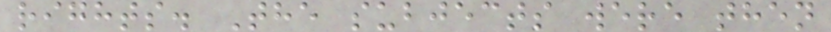rights. The subjects were then
